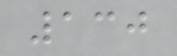130
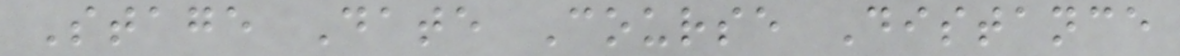Stage Date Course Distance
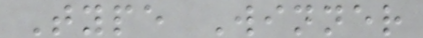Type Winner
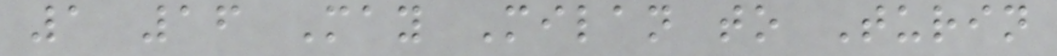1 16 May Milan to Turin
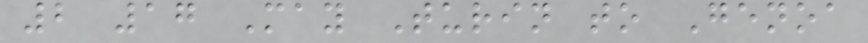2 17 May Turin to Genoa
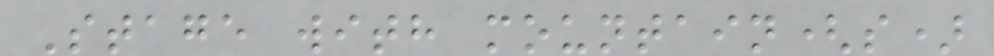Stage with mountain(s)
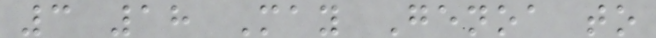3 18 May Genoa to
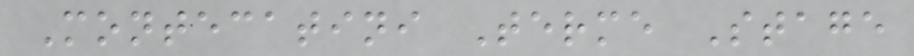Montecatini Terme Stage
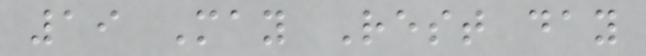19 May Rest day
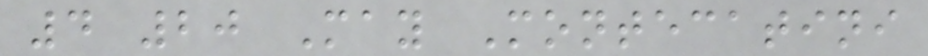4 20 May Montecatini
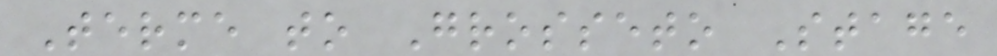Terme to Grosseto Stage
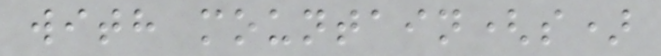with mountain(s)
